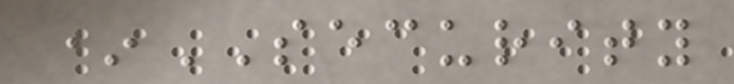*SECURITY
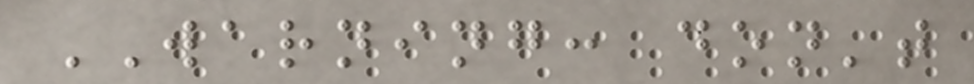WARNING: don't
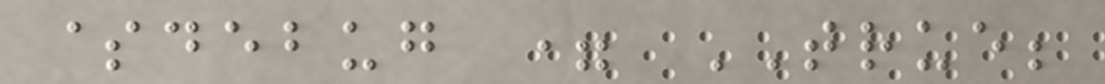$debug = TRUE;
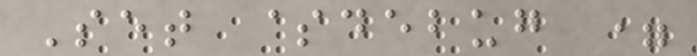Set $debug =
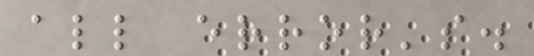all error's.
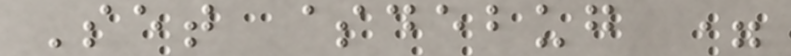Set $debug =
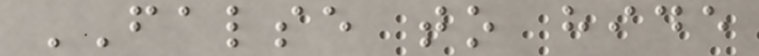FALSE to hide
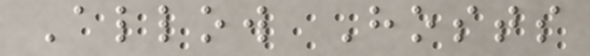Allow Hosts
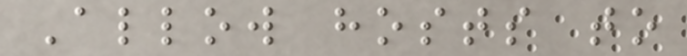Allow hosts to
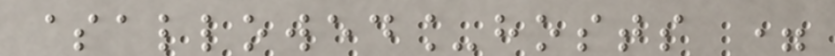$allowed_hosts =
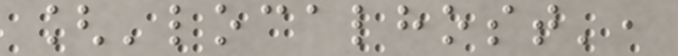['localhost',
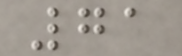71
